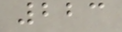223
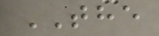THE
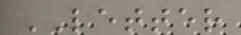LETTER
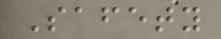Safety
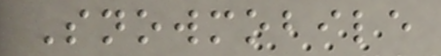Snowmobile
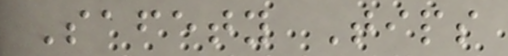Safety Tips
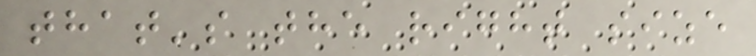that's the right size
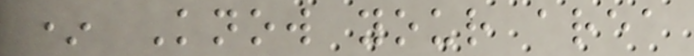* Know your area
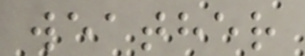weather
